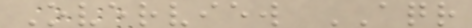Overview AQR
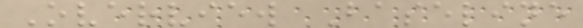Overview Baseline
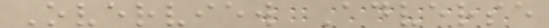Overview Adverse
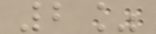2%
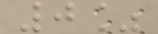0%
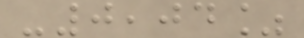-0,04%
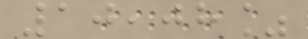10,08%
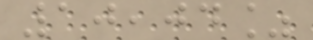10,04%
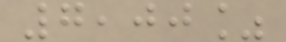7,00%
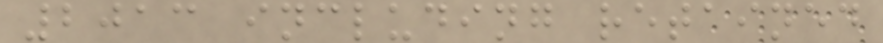2013 including retained
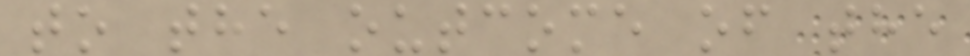to the outcome of the
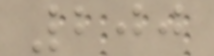200
